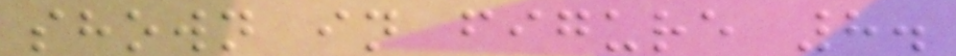shown in figure 8.
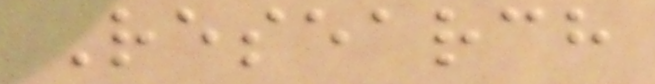Research
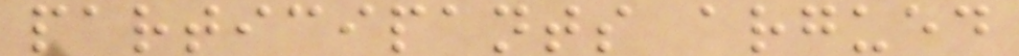participants argued
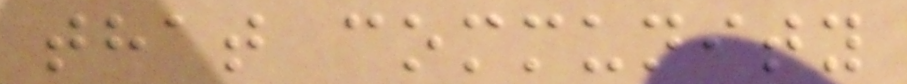that community
